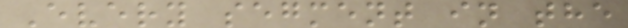Every segment in the
